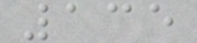135
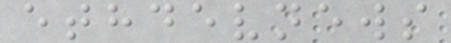ethdevnews
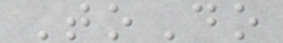ToDo
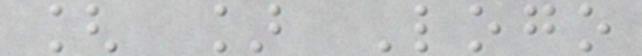[ ] Logo
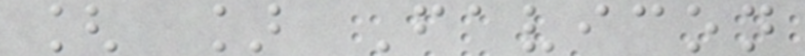[ ] Favicon
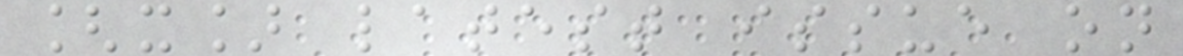[x] latest issue on
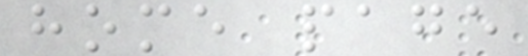home page
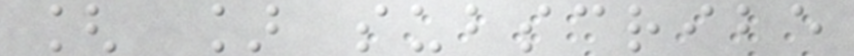[ ] subscribe
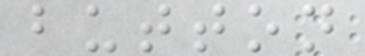button
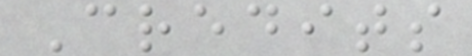Credits
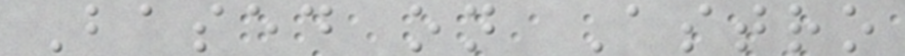Based on Astro
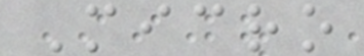Micro
